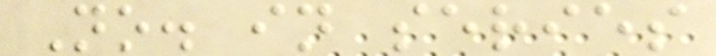No. in series
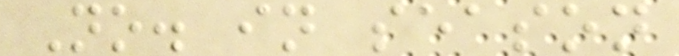No. in season
